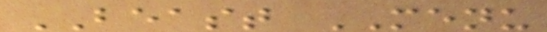BEAST MENU
